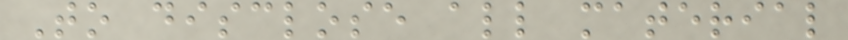To disclose all material
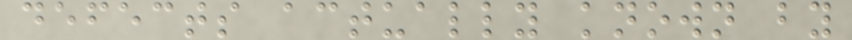defects actually known by
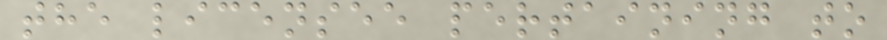the licensee pertaining to
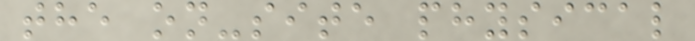the on-site physical
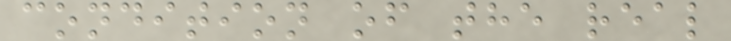condition of the real
